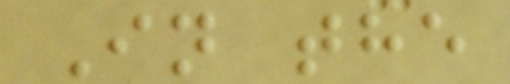In the
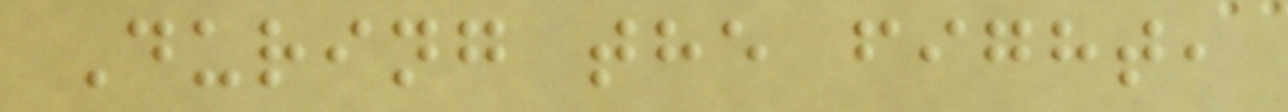During the fight,
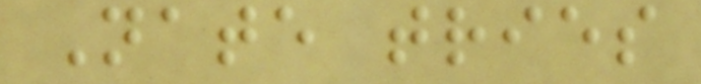Nate tries
